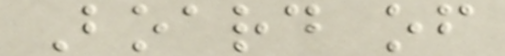Board of
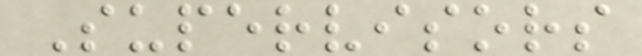Supervisors
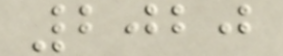2020
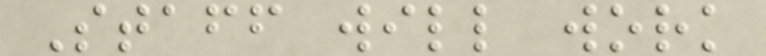Staff will work
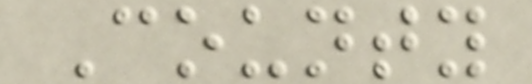County
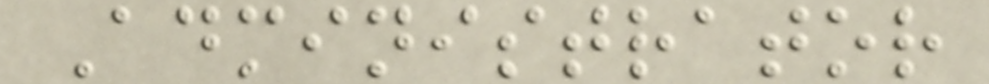Administrator
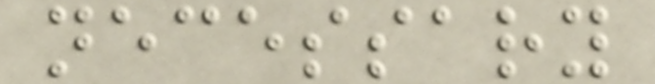necessary
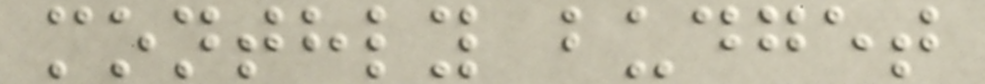monthly budget
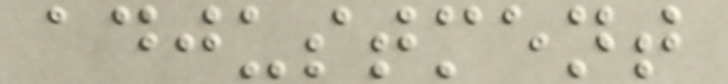adjustment
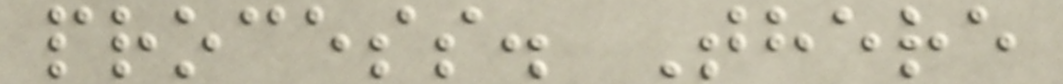process. There
